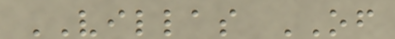VILLAS OF
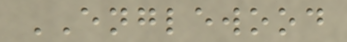ENGLEWOOD
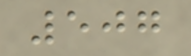507
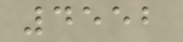4552
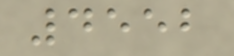4552
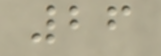26
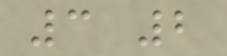3 2
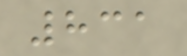831
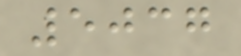5037
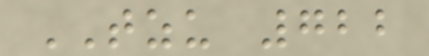TZU 722
